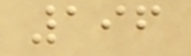196
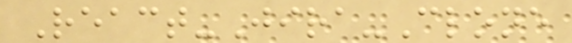React-Jira-Clone
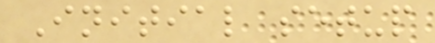Initial setup
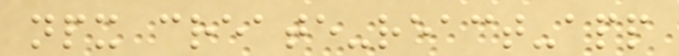npx create-react-app
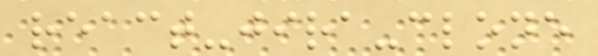react-jira-clone
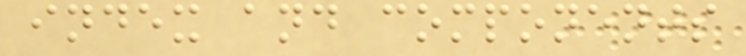index and components
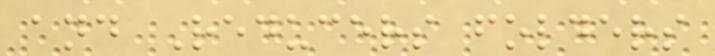and Reducers folders
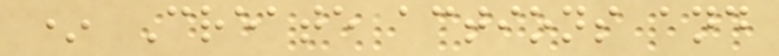* Create actions and
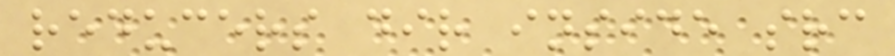reducers dir inside src
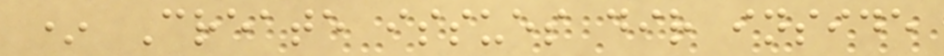* Create issues dir inside
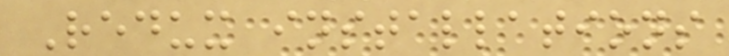Redux installations
